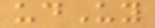udUy
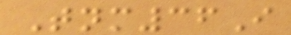Tnm36I
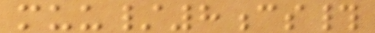muu/8cs#
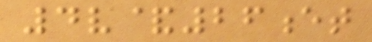4v&26et
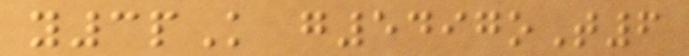y3pK g5497oT6
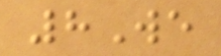8We
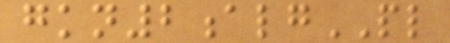gkn2algPL
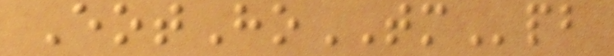EotHoTMpb
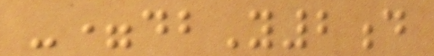-=dbY2d
